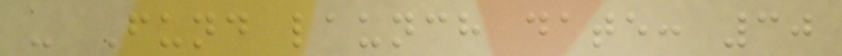- Fund launch date: 30
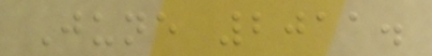June 2011.
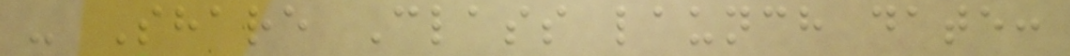- Share Class launch date:
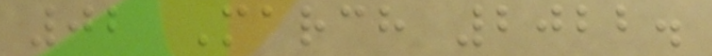02 March 2022.
